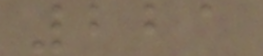221
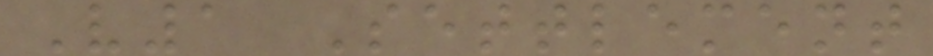V1 Settlement
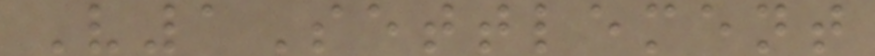V1Settlement
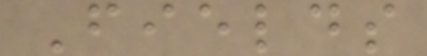Fields
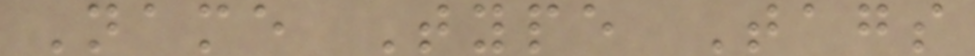Name Type Tags
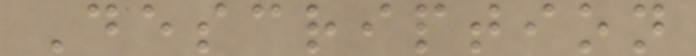Description
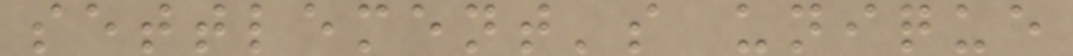settlement's unique
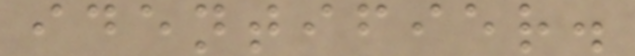identifier.
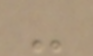-
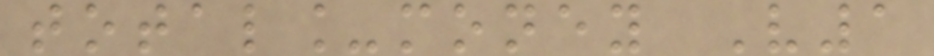total_money V1
